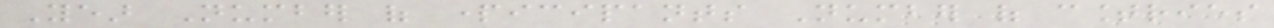Year Number of participants Number of countries
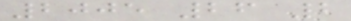2005 26 2
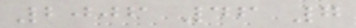2006 46 7
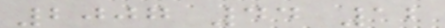2007 44 12
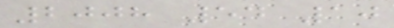2008 54 10
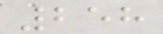258
